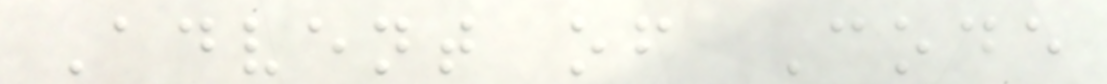Advent of Code
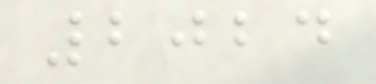2024
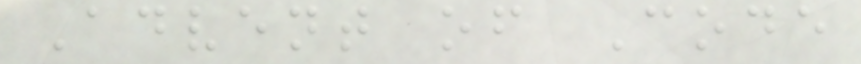Advent of Code
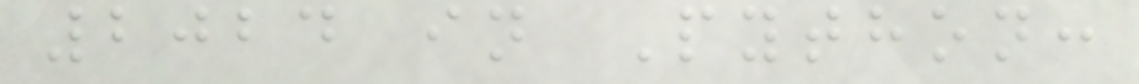2024 in Python:
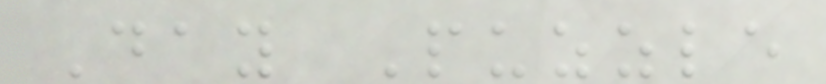Day Puzzle
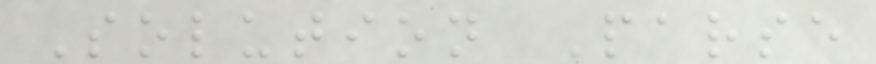Solution Parse
